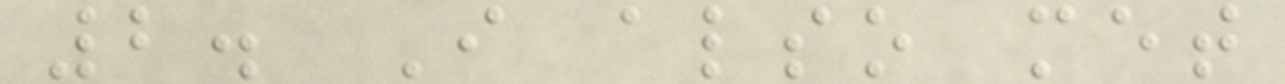2. I also met
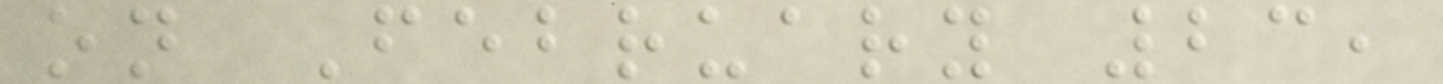on February 23,
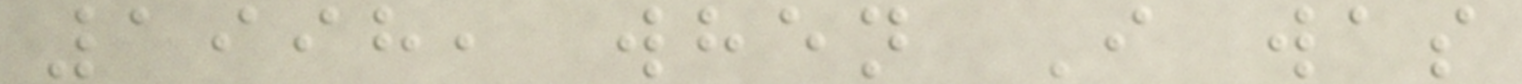1998, when I was
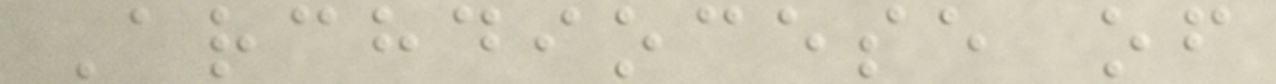Archdiocese of
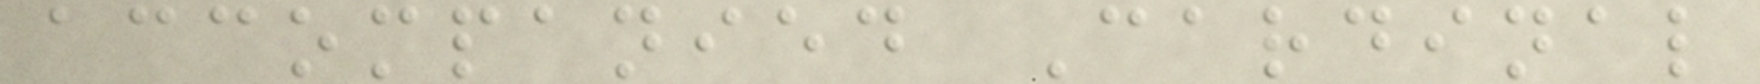accompanied Cardinal
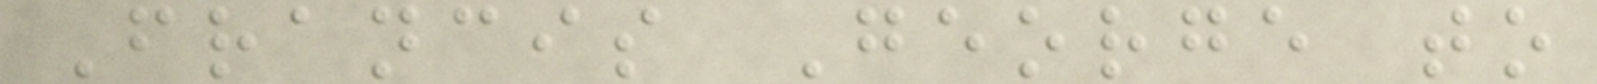Francis George to
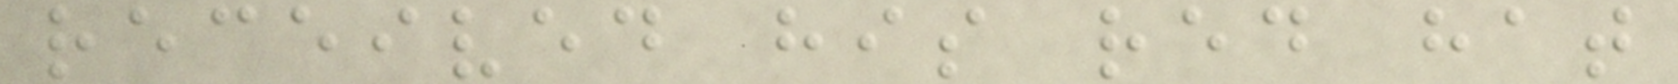received his red hat
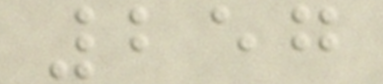257
